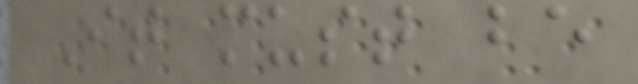It must be
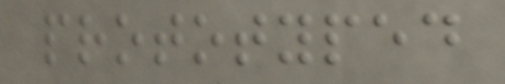prototyped
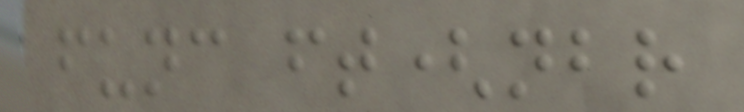func ft(nbr
